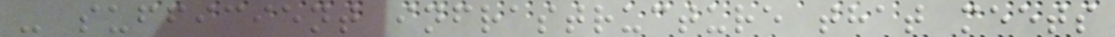- sufficient infrastructure that meets
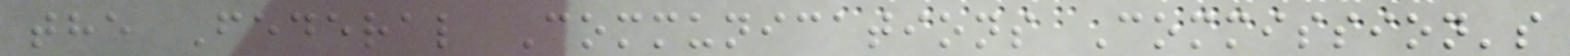the Federal Communications Commission's
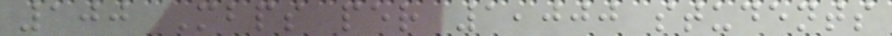100 Mbps per 1,000 students
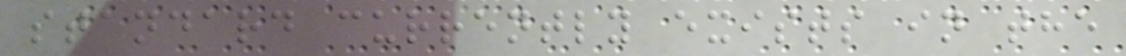standard currently exists in the
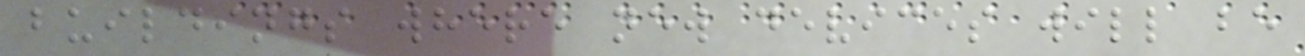buildings where new devices will be
